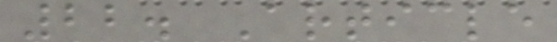22. Article
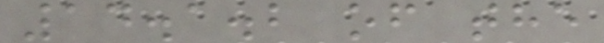14.1.2 of the
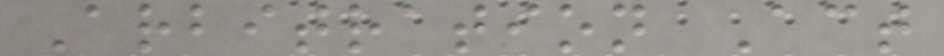Arbitration Act
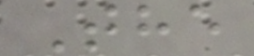The
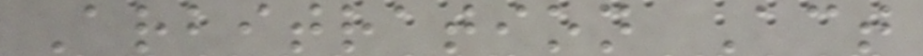Arbitration Act
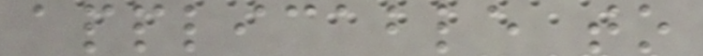applicable to
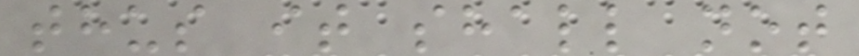thus it shall not
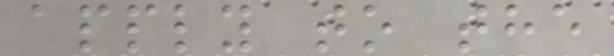apply to the
